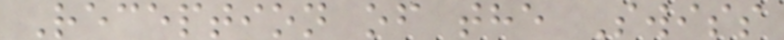Reception of the Swiss
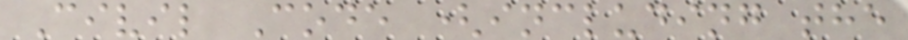Civil Code (including the
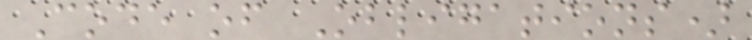Code of Obligations)
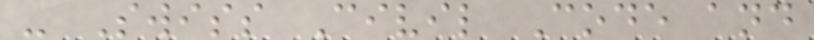- Swiss Civil Code and
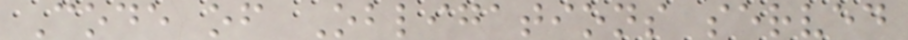Code of Obligations served
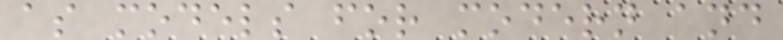as models for modern and
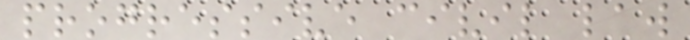progressive civil law
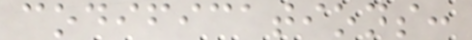codifications:
